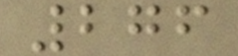276
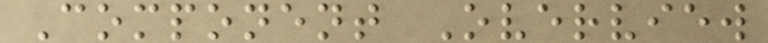Component Overview
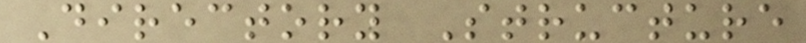Directory Structure
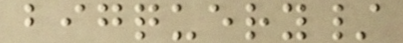bigquery/
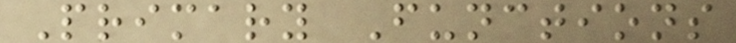Primary Functions
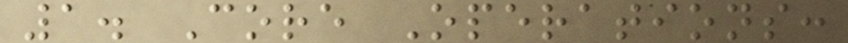1. Core Operations:
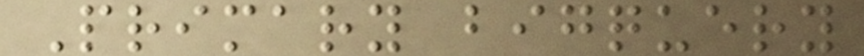Primary bigquery
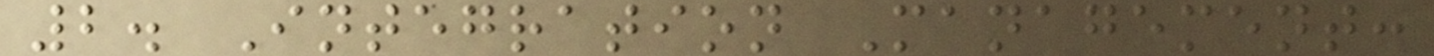2. Integration Management:
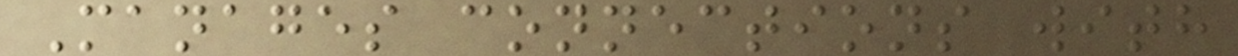Manages connections with
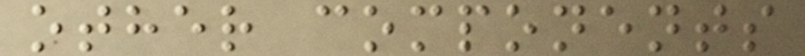other components
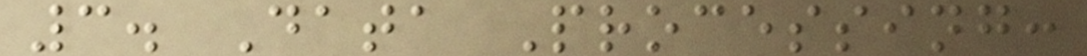3. Data Processing:
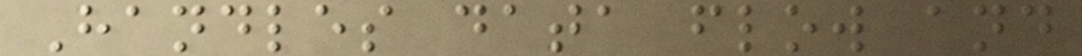Handles data flow and
